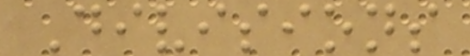Divisions
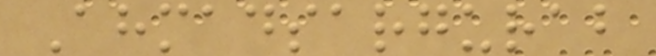Ahmadsargurab
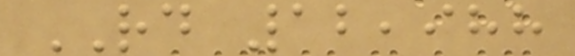RD 12,988
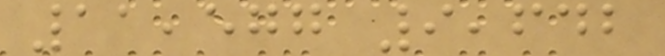11,577 9,642
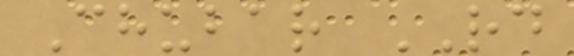Chubar RD
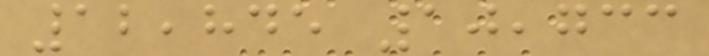12,845 10,733
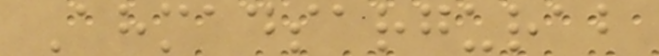Ahmadsargurab
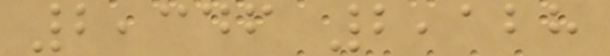2,346 2,128
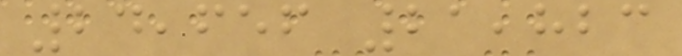24,656 21,823
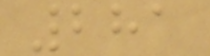281
